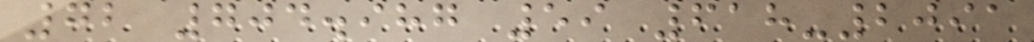72 704.987 59 618-2091
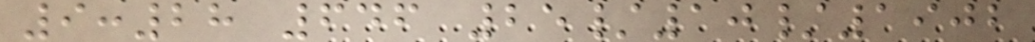9:28 646 25/10/1902
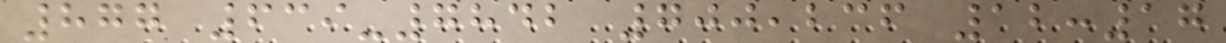877 639-7842 700,236 12:17
